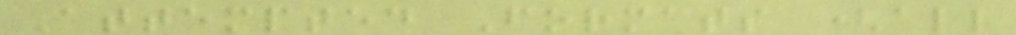Attempted Formats (all
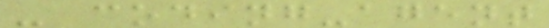- coding-agent
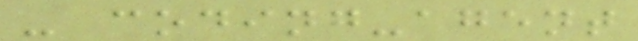- coding-agent
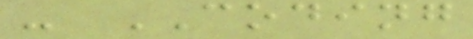- CODING
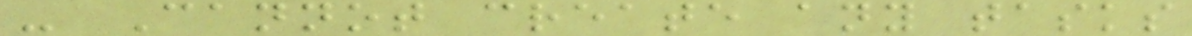- Cannot create any tasks
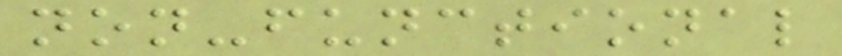non-functional
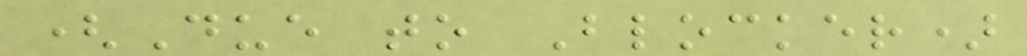(Due to Blocker)
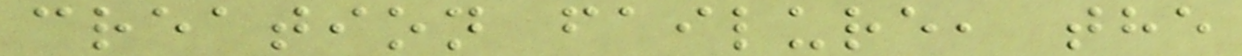creation failure, the
